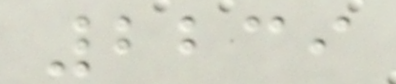2239
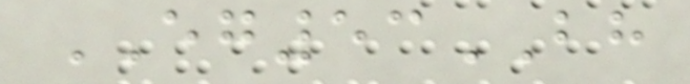EG53BH
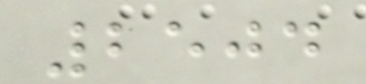2504
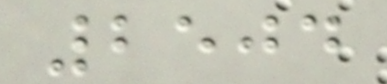2504
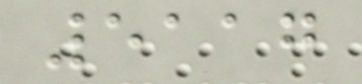5117
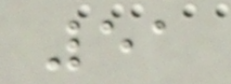51
